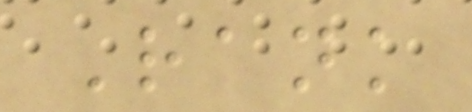Rank
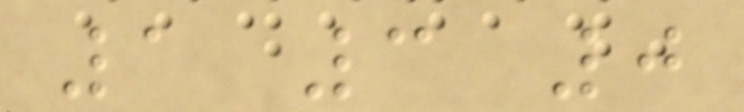1 3 0
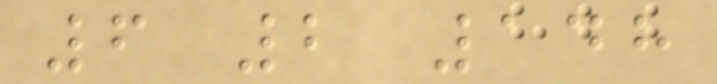6 2 148
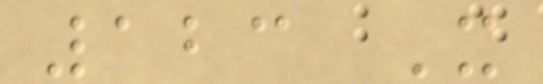123 X
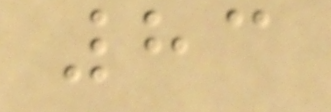83
